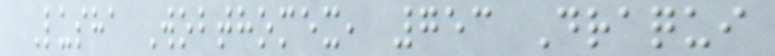Lusha Wobthomex, 753 Draqui
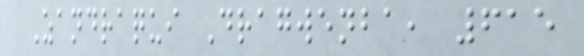Zandraqui Dragwenba, 615
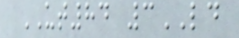UT84 3LD
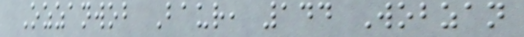Ozzanwob Baur, 144 Wobzan
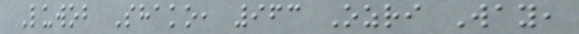Luwob Shako, 963 Ozri Way,
